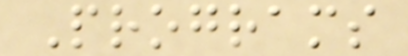Programs
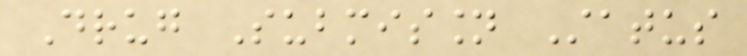Drug Submission Status
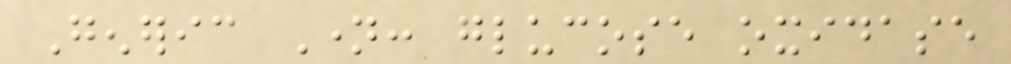Generic Name: glucose oxidase
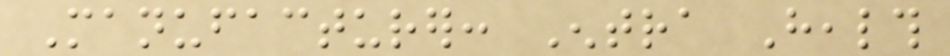Manufacturer: Entra Health
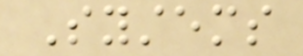Systems
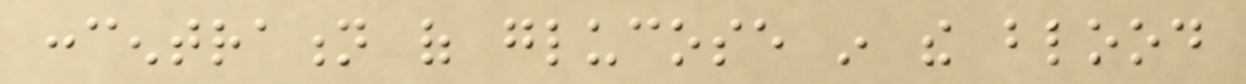concentration of glucose in the blood
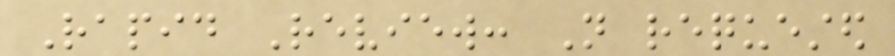Rapid Review: Not requested
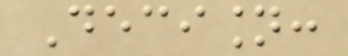Decision:
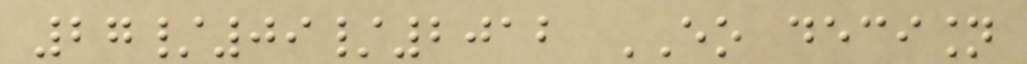27/09/2012 EO decision
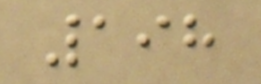198
